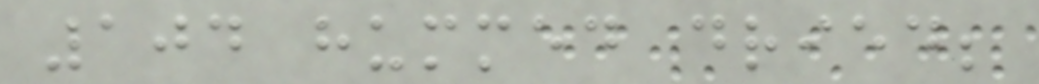104 hummed dried;
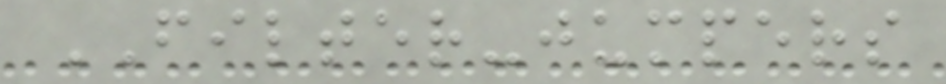FILTER-jumpers
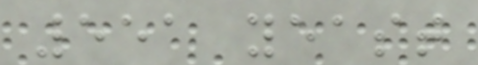551 yeast
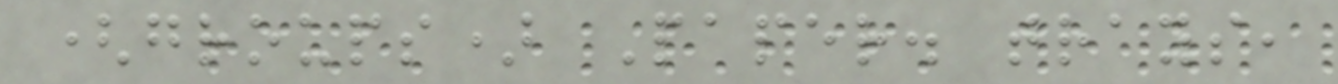(groups) Paper. trays,
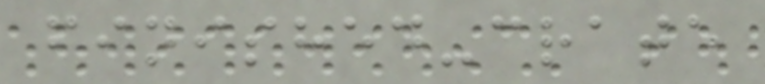finished-crate
